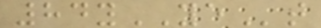84yYEt
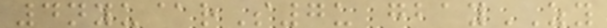4nyu@rS7u gbayZY
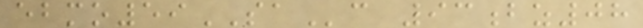ebmo59SAc 93bz08
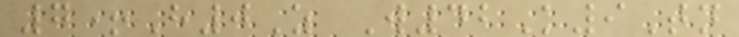7+H0Z W42K9Tn
